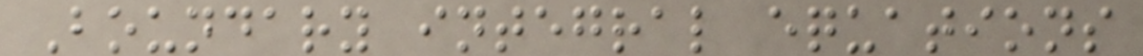Boundary integral equations
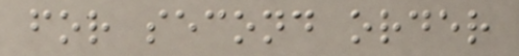for second order
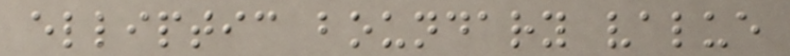elliptic boundary value
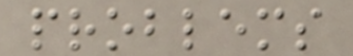problems
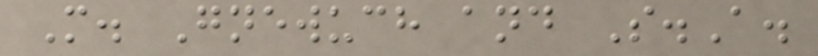M. Gnewuch and S.A.
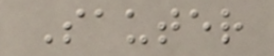Sauter
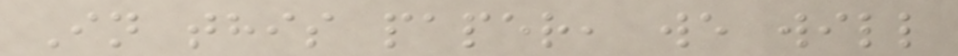In this paper, we will
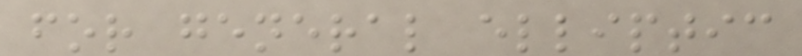for general elliptic
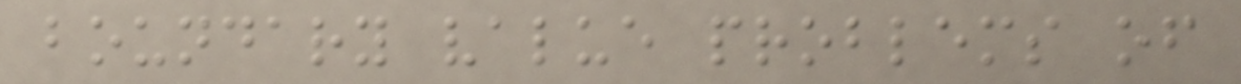boundary value problems of
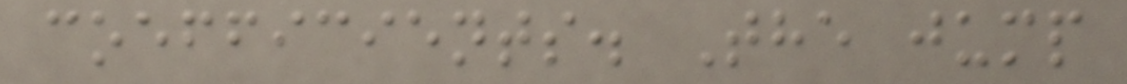coefficients. The jump
